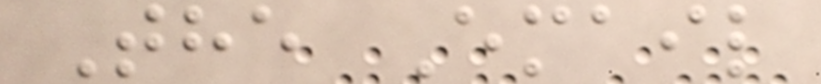The Email
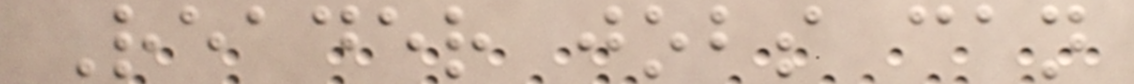Reader jobs can
